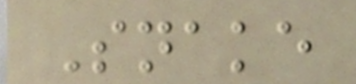Snake
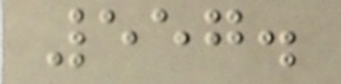557.
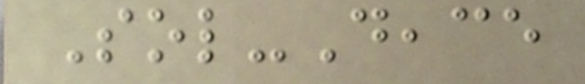Sol-Deace
